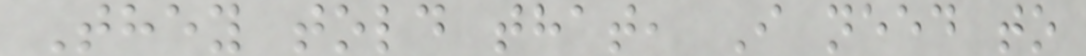They told that, I need to
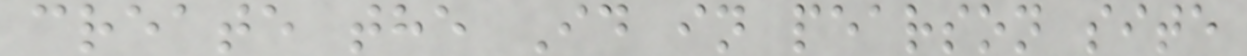create the Id in pearson site
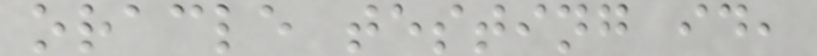oracle testing id,
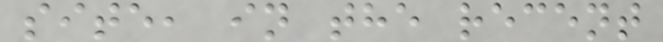site, in the recent
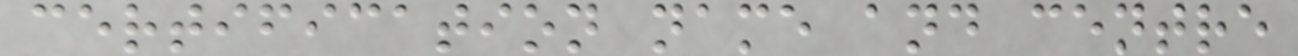certification name and centre
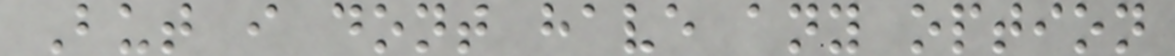But i dont have any option
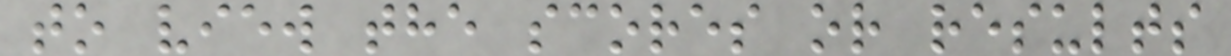to view the scores or results
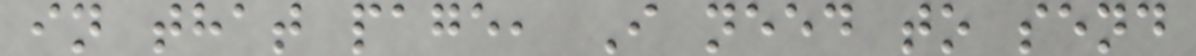in that page, I need to send
